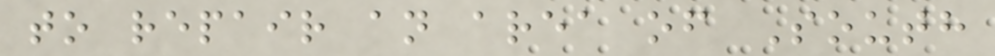to repair an area of South
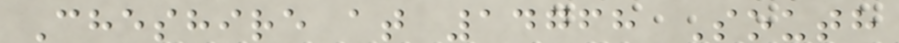Cheshire at 14768 South
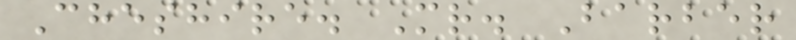Cheshire. Mr. Barber
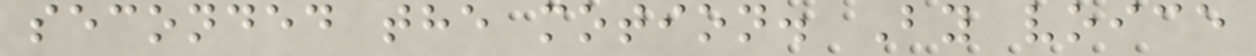seconded the motion. By voice
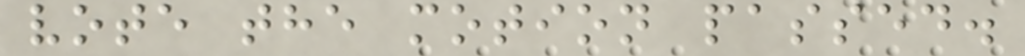vote the motion passed.
